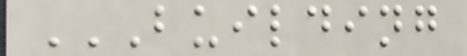BUILDING
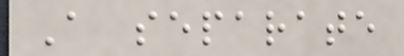A separate
